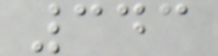343
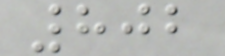802
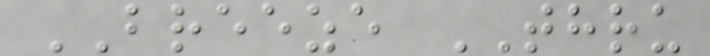BREEZE THRU
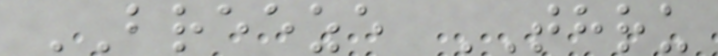BREEZE THRU
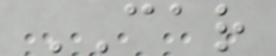CAR
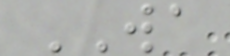WA
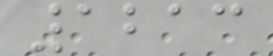1213
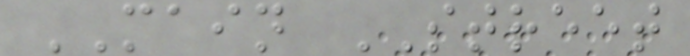MAIN STREET
